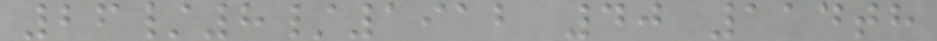26/8/1912 40 114th
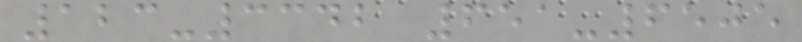123-3342 651-6505
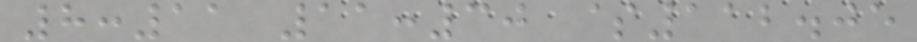8:11 11:30 $112.05
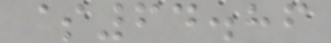$64.86
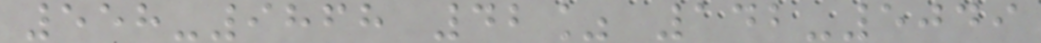558-9868 42% 142-5049
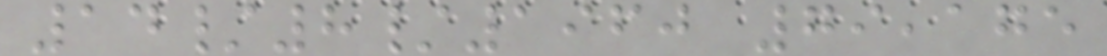14/8/1960 79,175
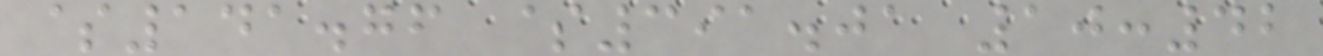$141.76 $391.01 10:42
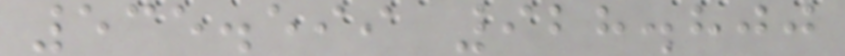535.599 928.800
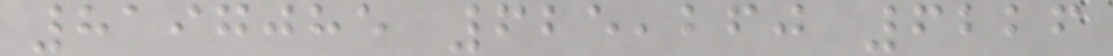8197085 625,260 6226
